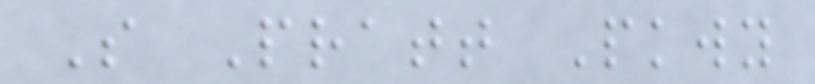S Pratt Pkwy
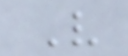V
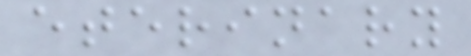eterinary
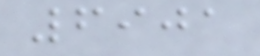6901
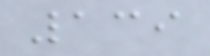139
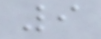9
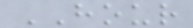HOUR
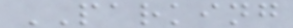PARKING
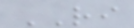RI
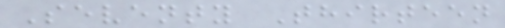Seventy Thirteen
